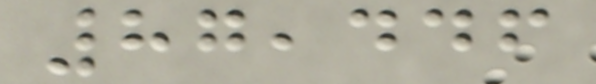87,446
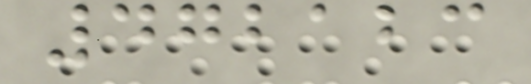472123
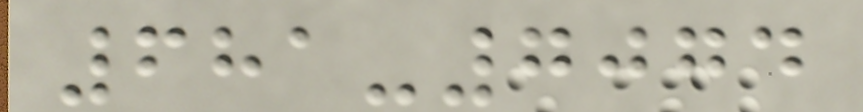681-7074
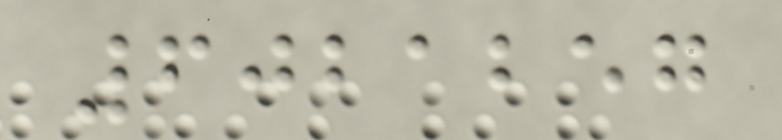6021257
